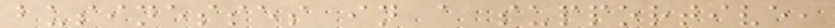businesses in a supportive,
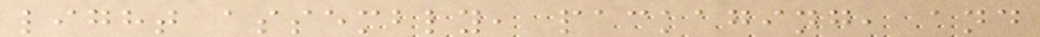light assembly, packaging, and
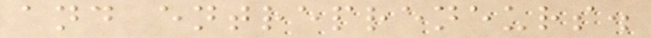and entrepreneurs.
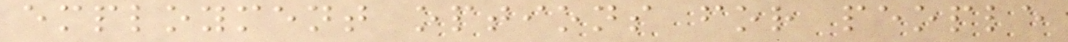employment options for people
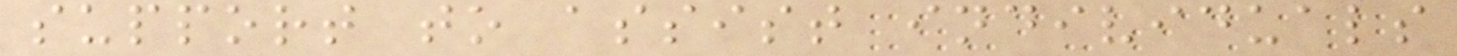support to assist individuals
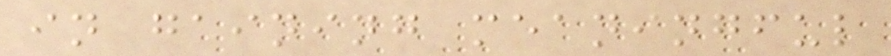in gaining meaningful
